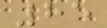85
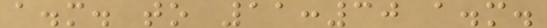a.m. to 11:30 a.m.
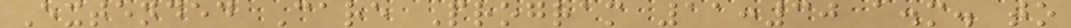Extended Care Program 11:30 a.m. to
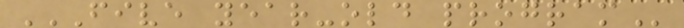FIVE YEAR-OLD PROGRAM
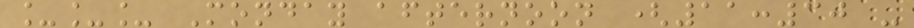___ Monday afternoon (11:30 -
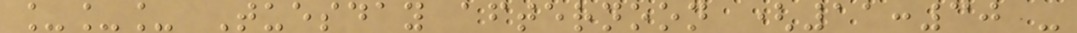___ Tuesday afternoon (11:30 -
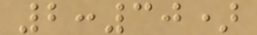2:30)
